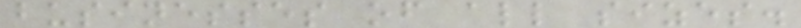businesses of all sizes.
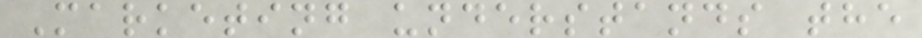Marketing understands the
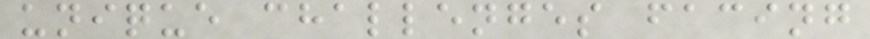unique challenges facing
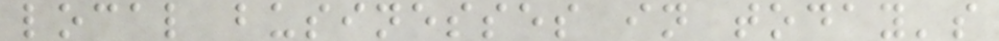local businesses in today's
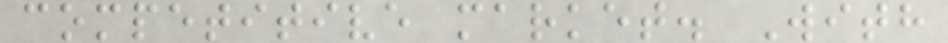competitive market. With
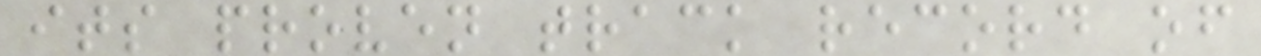its proven track record of
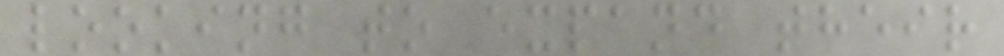looking to expand their
